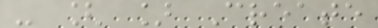- [ ] Create
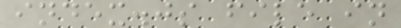index.js file in
